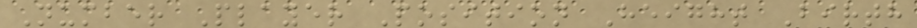Number Player Position Height Birth
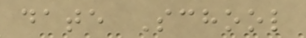date School
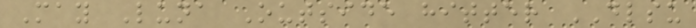May Luna Outside hitter DLSU
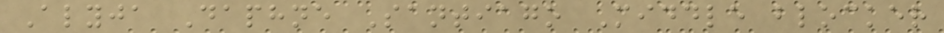Alyja Daphne Santiago Middle blocker
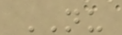NU
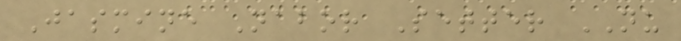Jasmine Nabor Setter NU
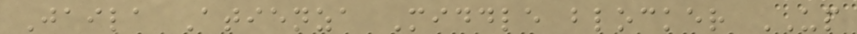Jaila Atienza Middle blocker UP
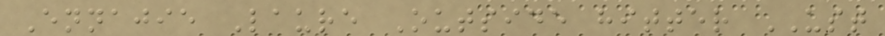Ennajie Laure Outside hitter UST
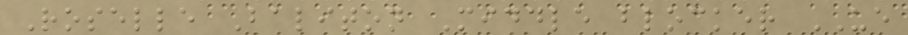Roselle Baliton Middle blocker UE
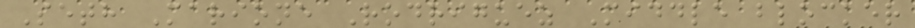Seth Marione Rodriguez Middle blocker
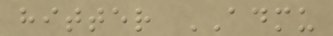hitter ADMU
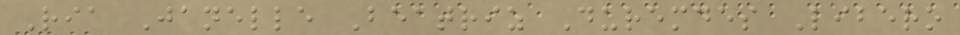Ria Janelle Beatriz Duremdes Libero
